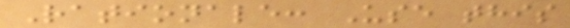Rationale: Use this
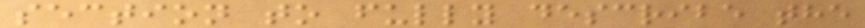section to fully describe the
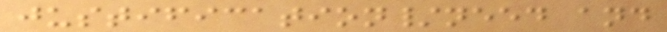justification/need and
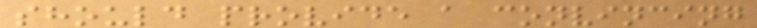should provide a convincing
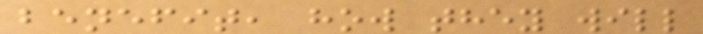benefit, how they will
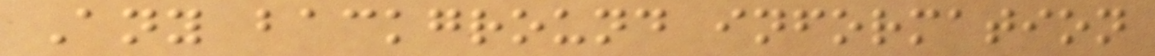Any background information
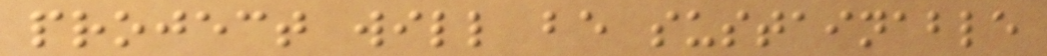project will be sustainable
